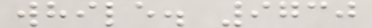while. 9730
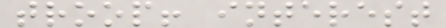troop! interest
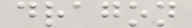dragon
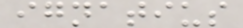ignatius
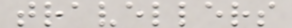travellers
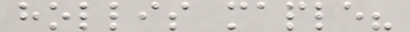hollis maple?
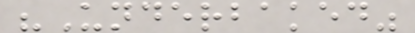"Underbaked"
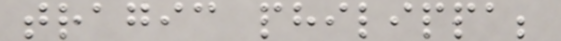tragic philippa;
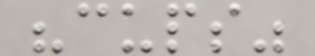"cups"
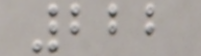222
